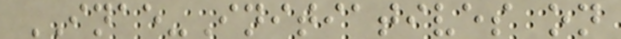INAE-Initiatives on
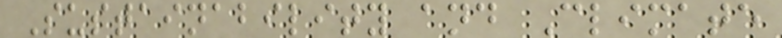Sustainability and Climate
